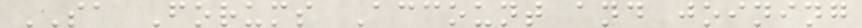SA Forums Account and joining
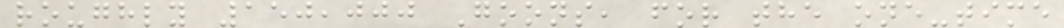roughly 150,000 Goons, for the one-time
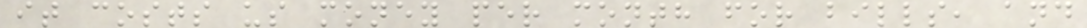it costs us money per month for bills, and
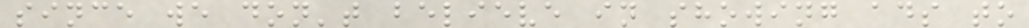since we don't believe in showing ads to
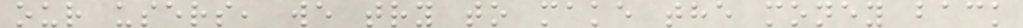our users, we try to make the money back
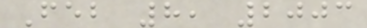Feb 8, 2003
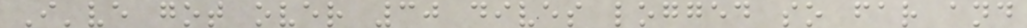I've got over 30 dives logged so far and
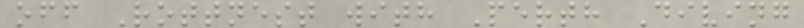off Rottnest with Perth Diving
